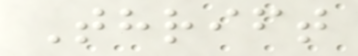Thrift
